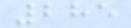285
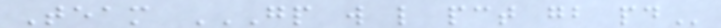Team GP W L PCT GB PD
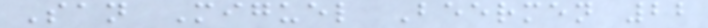San Miguel Beermen 22
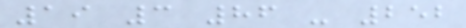19 3 86 - 252
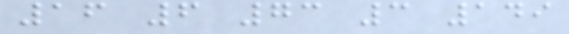16 6 73 3 149
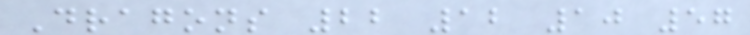Dragons 22 12 10 57
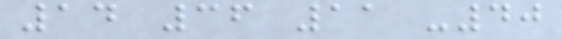14 36 11 -40
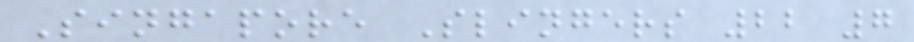Singapore Slingers 22 7
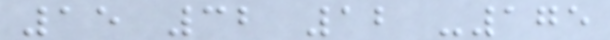15 32 12 -175
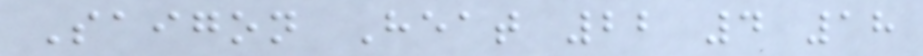Saigon Heat 22 4 18
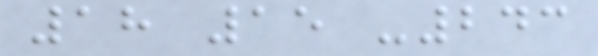18 15 -243
